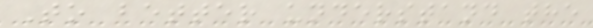To better understand the
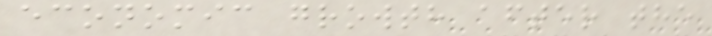economic growth after the
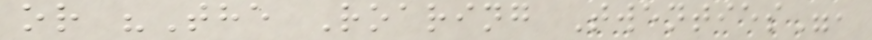or "The Roaring Twenties",
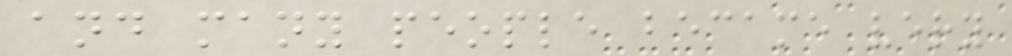and many people became very
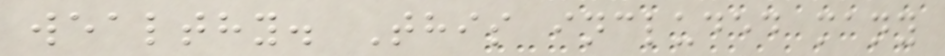wealthy. This included many
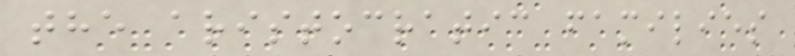the aristocratic families
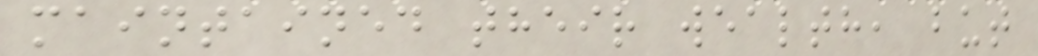maintained their wealth, but
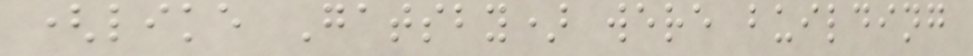(like Gatsby) were building
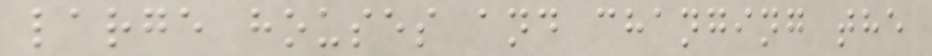large houses and changing the
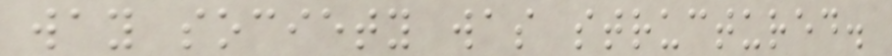way society was structured.
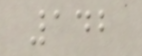142
